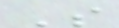S
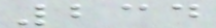234
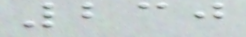230
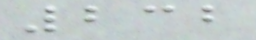232
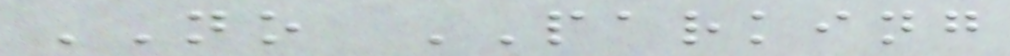NO PARKING
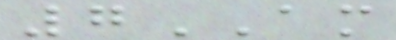7AM
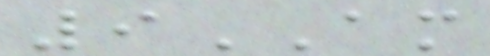9AM
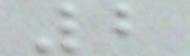2
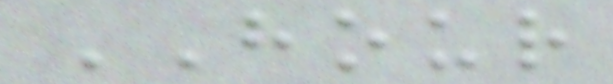HOUR
